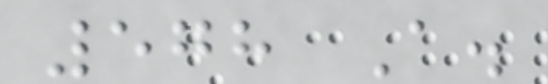578 A.
